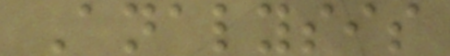Analysis
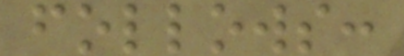follows:
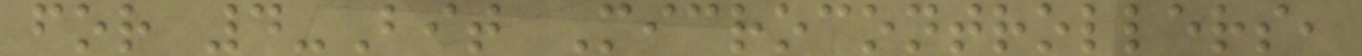for 4-Bit Microcontrollers,
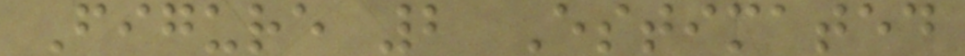Figure 2 Estimated
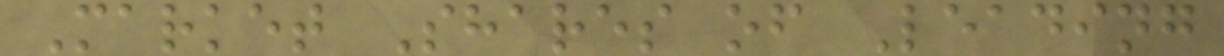Market Shares of Leading
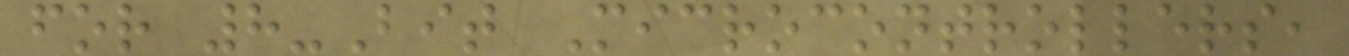for 8-Bit Microcontrollers,
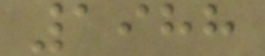1988
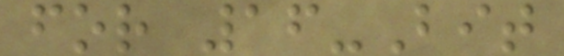for 16-Bit
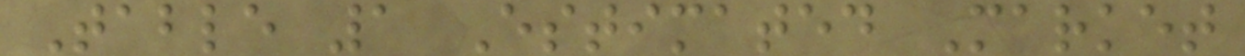Table 1 Estimated Market
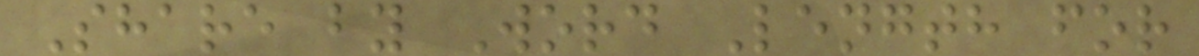Share by Word Length for
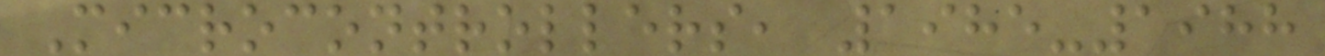Microcontrollers, 1985-1988
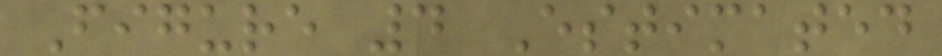Figure 4 Estimated
